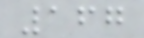167
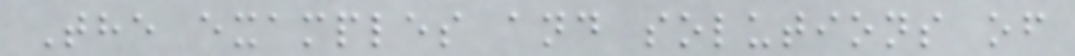The examples and solutions of
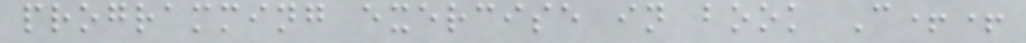programming exercise in book C++
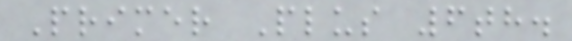Primer Plus 6th.
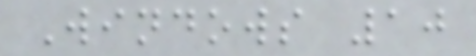Windows 10
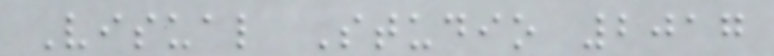Visual Studio 2017
